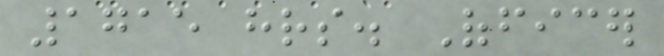1715 hrs. Officer
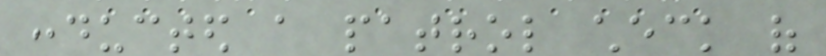conducted a patrol check of
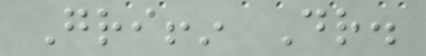Griffin Dr.
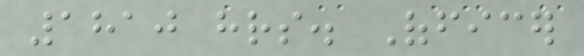1810 hrs. Officer
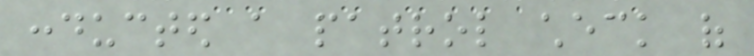conducted a patrol check of
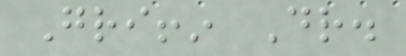Griffin Dr.
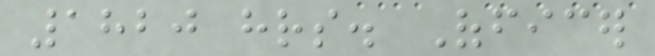1820 hrs. Officer
